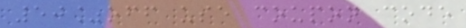50%off use coupon code
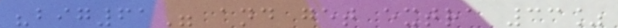"big61" and get extra 33%
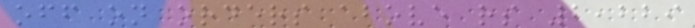off on orders above rs 2,229
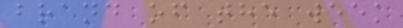brand of the week
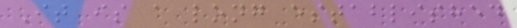It is a long established
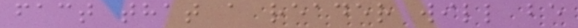fact that a reader will be
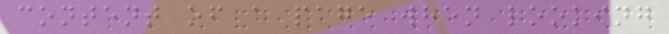content of a page when looking
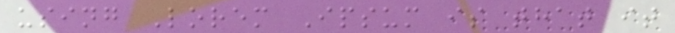using Lorem Ipsum is that it
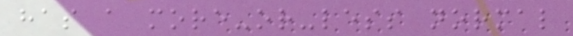has a more-or-less normal
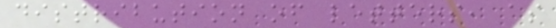distribution of letters, as
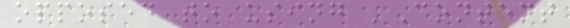opposed to using 'Content
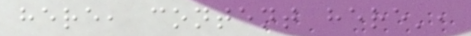here, content here',
